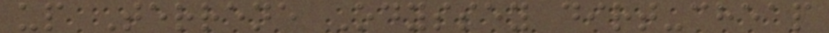up Terrene Odyssey dirt-cheap
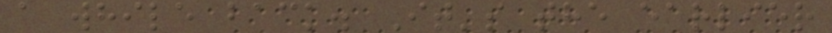a while back. It's the earlier
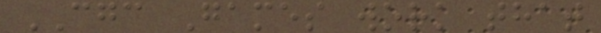CGC Games work that
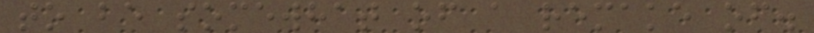to be somewhat of a remake of.
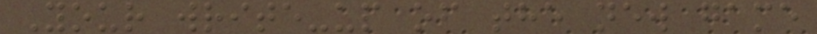Your write-up of the new game
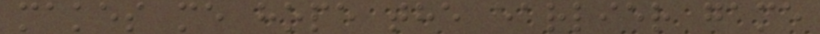makes me hope the earlier game
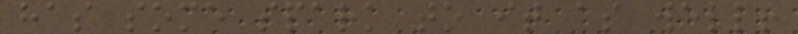has some spark to it as well!
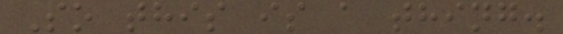So this is a thing.
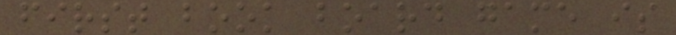first book board game is
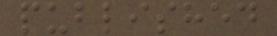published
